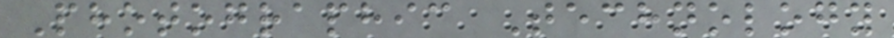Photographic Technology
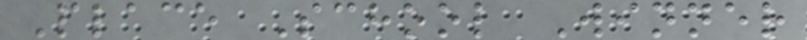Place School Winner
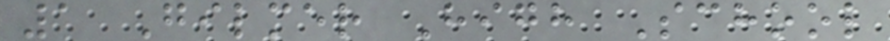1 Gilmer High School
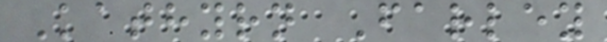Kathyrn Farley
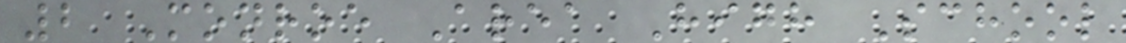2 Monroe Area High School
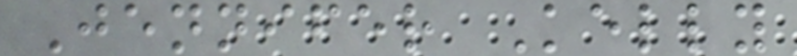Jennifer Kelly
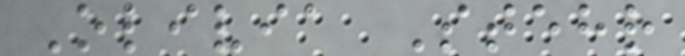Olivia Stehr
